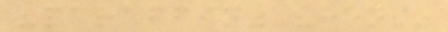"paraffin" "hens"
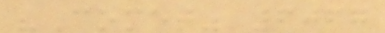"Comet" 6067
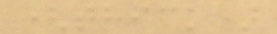(thick)
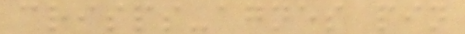crisps-agnes pin
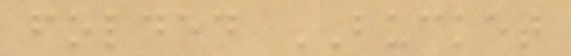folded BUCKET
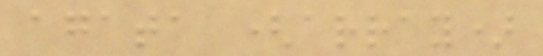agata (array)
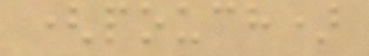(pouch)
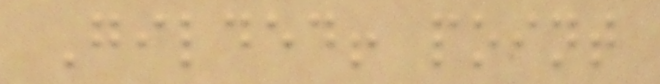Gilded! point
